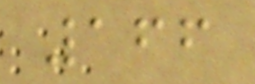166
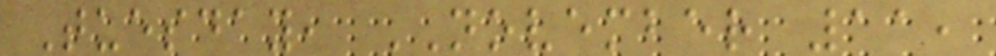Tuesday, NOVEMBER 11,
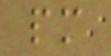pm
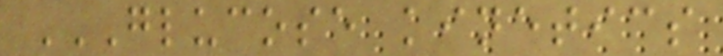GLUCOSE KINETICS
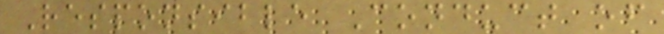Responsible Conduct of
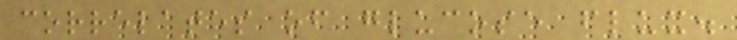correlates of glucose flux.
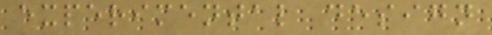experimental design
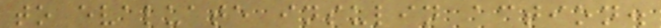to evaluate insulin action.
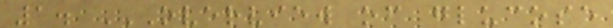1. OVERVIEW OF GLUCOSE
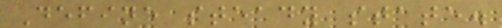Define steady state.
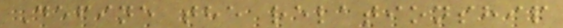Define the relationship
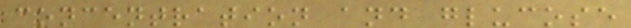concentration and glucose
